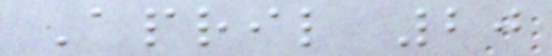April 20
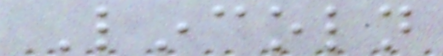Lincoln
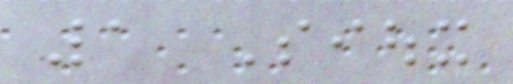1 Sioux
